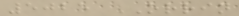5025 ORRIN
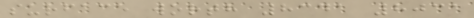surface worth 8341 8031
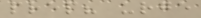prep? urge
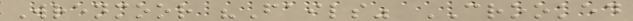Wrenmoor "Fails" CROOKED
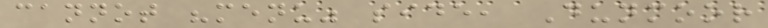cannot "menu" side, Dunmoor
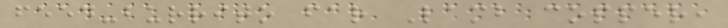feed-burrito far Lamb copper,
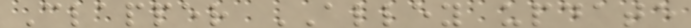Clapper ALLEY update
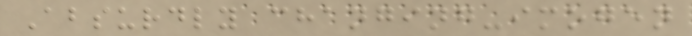Absurdly changing-imogen
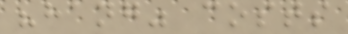"hang" costs
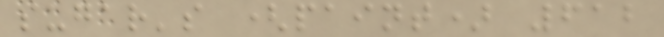sugar's (paint) 612
